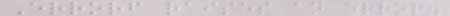Errorf raises an error.
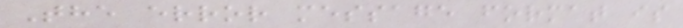The error message format is
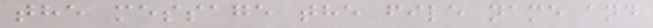the message the file name and
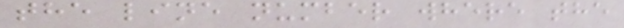the line number where the
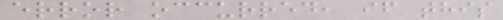error occurred, if this
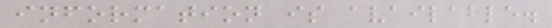information is available.
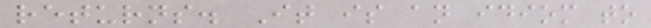returns. It is an idiom to
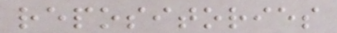repositories
